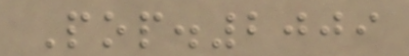Pop.2009
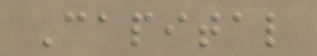Capital
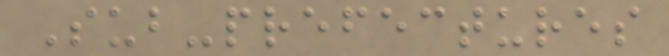Sub-prefectures
